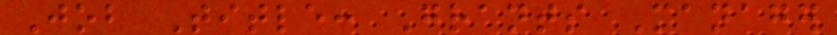Job Title: Grants Manager
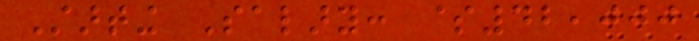Starting Salary: $42,000
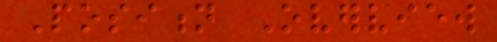Position Overview
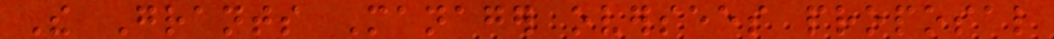The Grants Manager oversees proposal
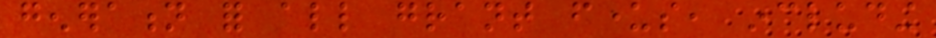generation for all grant funders, including
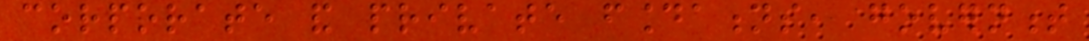corporate and private foundations, government
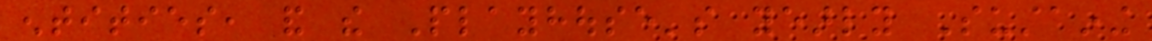entities, and the Playhouse's yearly Sustaining
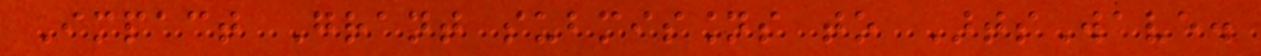Impact Grant submissions to ArtsWave.
